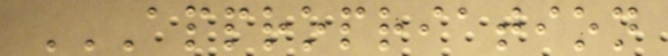APPROPRIATION
